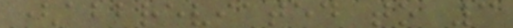(abbreviated to 3
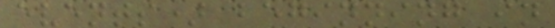events) beginning in
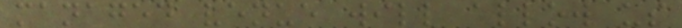managed venue will allow us
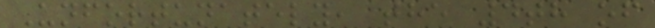Unfortunately, the 4th of
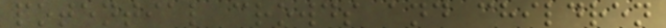potential crowds and children
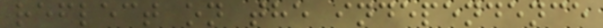reflect on the independence
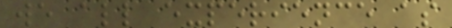we all experience as
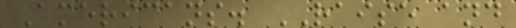Americans. RAISE and
